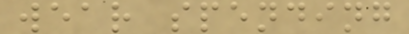wear spending
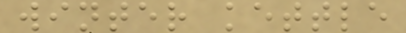winter kettle
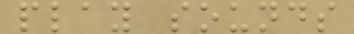play sounds
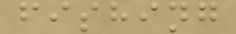fishing
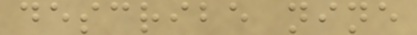describe nine
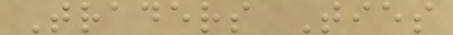Traders Ties
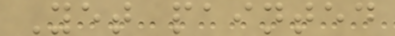Yet painted
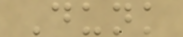Dunk
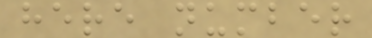here number
